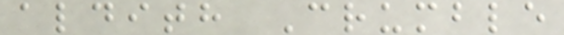aldith Crumble
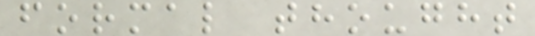formal thought
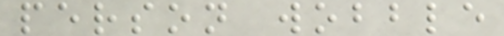person wobble
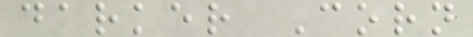darker Corn
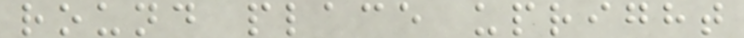round place upright
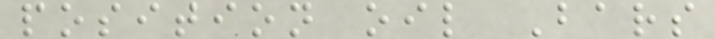position oil Bars
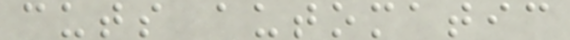cuts automatic
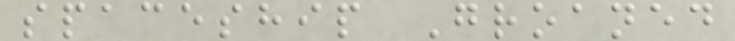spaceship Groaned
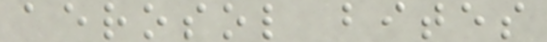aerosol bites
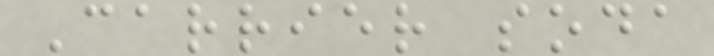Carrier soda
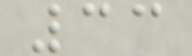33
